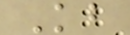Kb
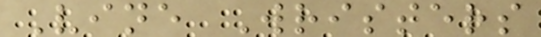Vine Wristers
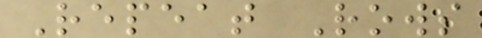Repeat Rows
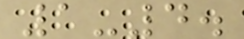1-4.
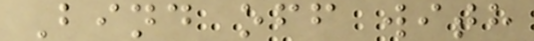Bind off with
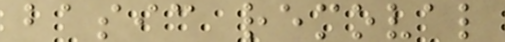basic removal
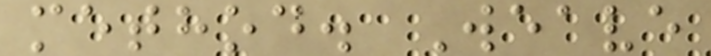method. Weave
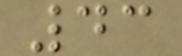43
